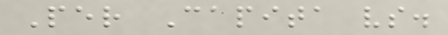Per Capita vs.
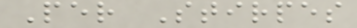Per Stirpes
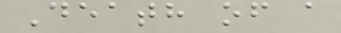Death of a
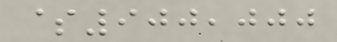$900,000
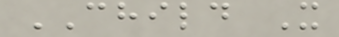CHILD X
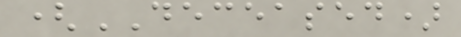(DECEASED)
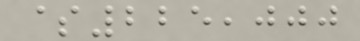$225,000
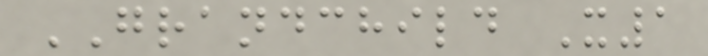GRANDCHILD X1
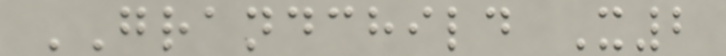GRANDCHILD X2
